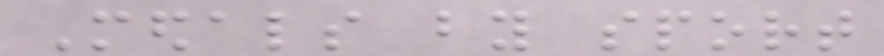Medals by sport
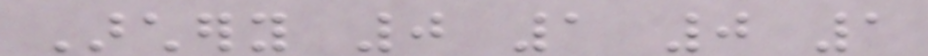Archery 0 1 0 1
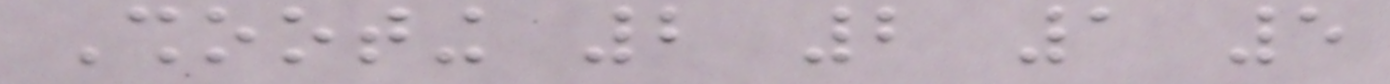Shooting 2 2 1 5
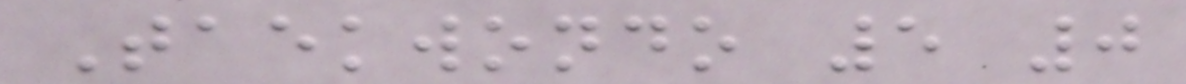Taekwondo 5 0
